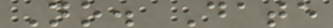No. Date
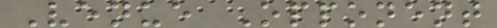Venue Opponent
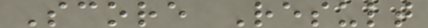Score Result
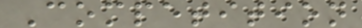Competition
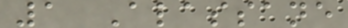1 Alassane
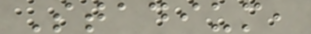Stadium,
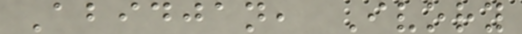Abidjan, Ivory
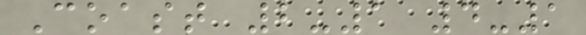Coast 2-1 4-1
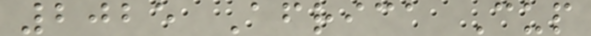2025 Africa Cup
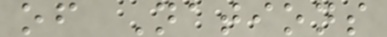of Nations
